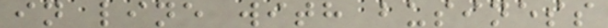in line with business
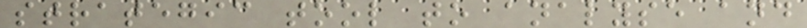strategic tool to analyse and
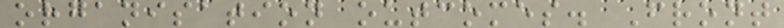organisation outcomes. Front
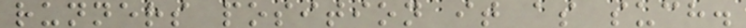runners position it as such.
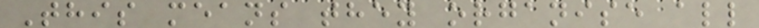This means they organise all
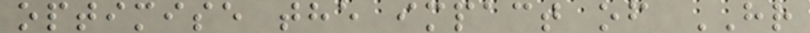optimise the impact of HR
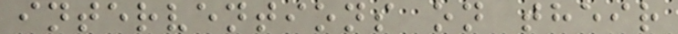interventions on their
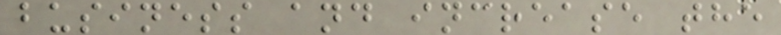business and increase the
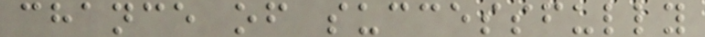chance of successfully
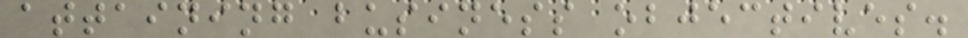attaining business objectives.
